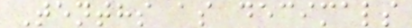Tenths as decimals
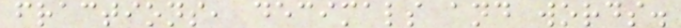fractions, decimals and words.
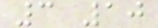3 10
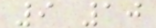9 10
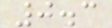0.3
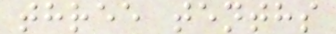three tenths
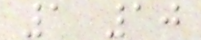1 10
